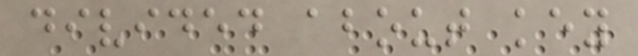divided about key
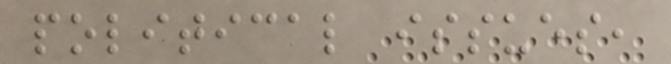political issues,
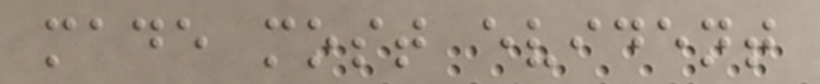made most evident
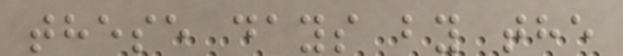these days by the
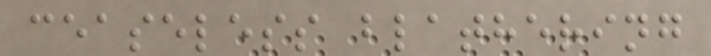ceaseless blathering
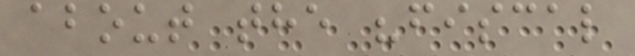about the "fiscal
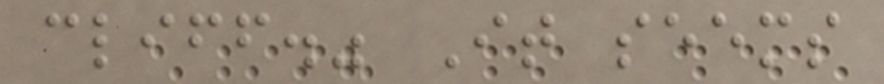cliff." It seems
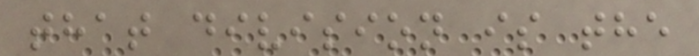that division is the
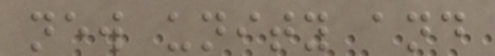new unity and
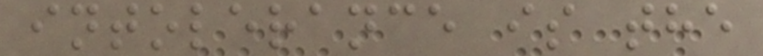intolerance is the
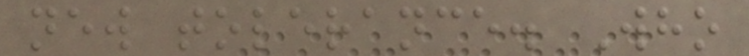new tolerance. Who
